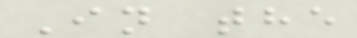In the
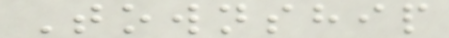Township
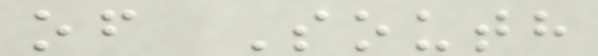of South
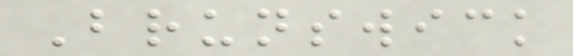Brunswick
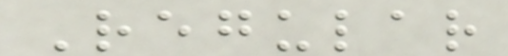Regular
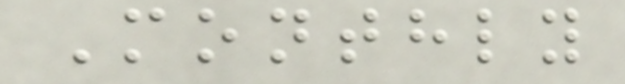Monthly
